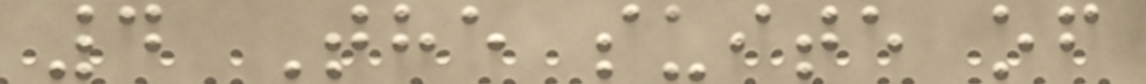4 The suite of
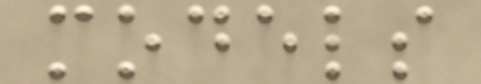models
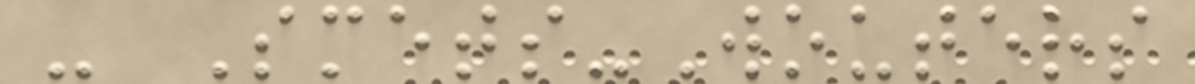- Smets-Wouters
